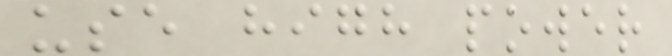use high power
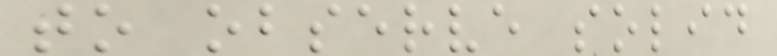to observe solid
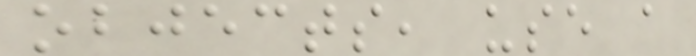objects, use a
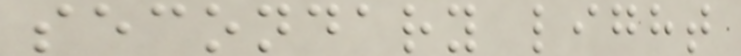secondary light
